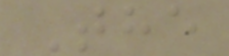The
